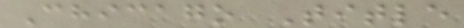Chicago Title
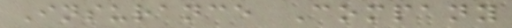Insurance Company
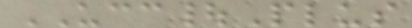UCC|Plus
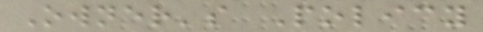Owner's Policy
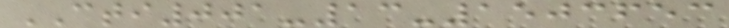CTI001-13-1503653
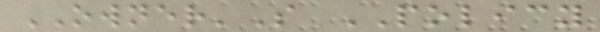OWNER'S POLICY
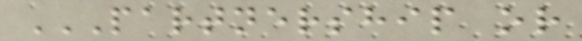PARTNERSHIP OR
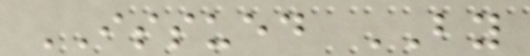ISSUED BY
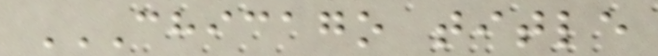CHICAGO TITLE
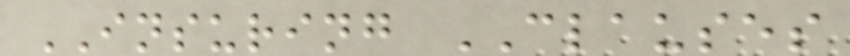INSURING CLAUSES
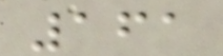161
